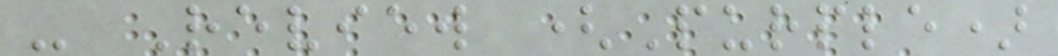- Review (Purple)
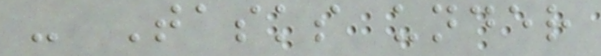- Tasks under
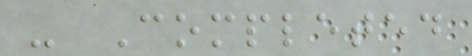- Completed
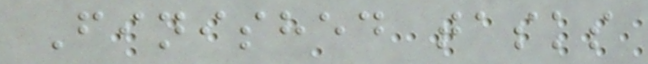Finished tasks
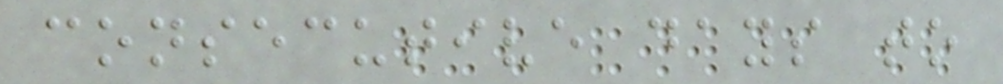consecutive days to
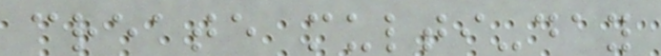create multi-day
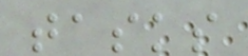tasks
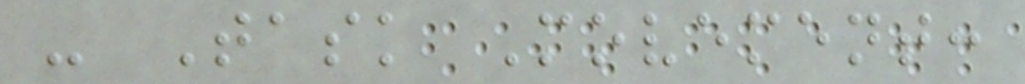- Task Movement:
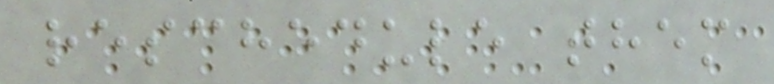reschedule them
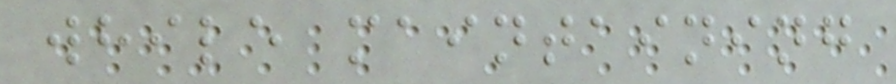while maintaining
